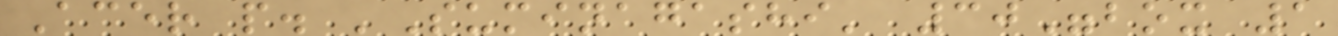Acer p. 'Suminagashi' 30"box 1
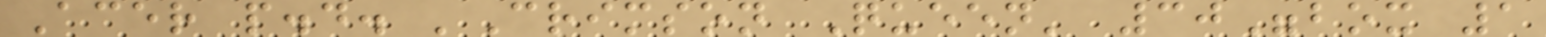Acer p.d. 'Crimson Queen' 30"box 1
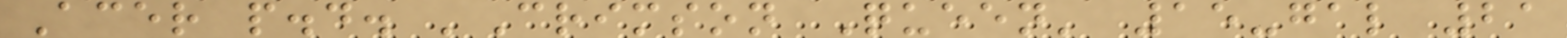Acer p.d. 'Crimson Queen' 15-gal 21
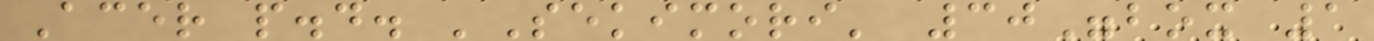Acer p.d. 'Sekimori' 30"box 1
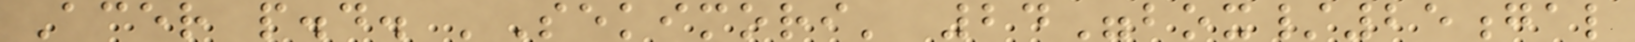Acer p.d. 'Sekimori' 24"box/25gal
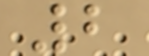2
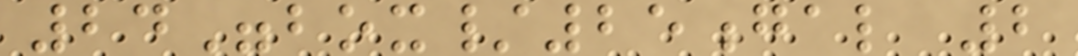24"box/25gal 2
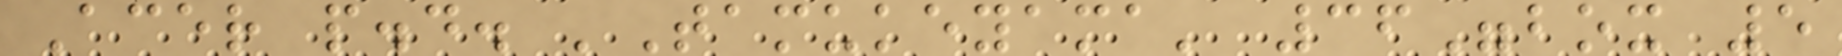Acer p.d. 'Tamukeyama' 36"box 5
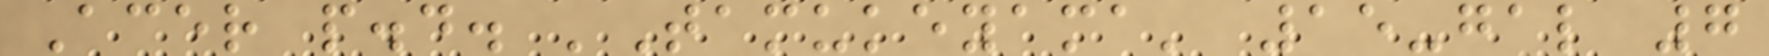Acer p.d. 'Tamukeyama' 15-gal 7
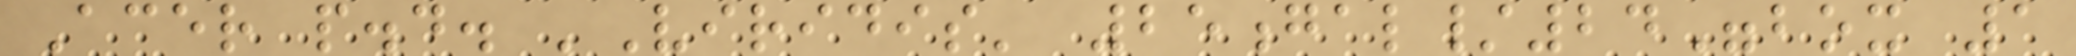Acer p.d. 'Viridis' 25gal/24"box 1
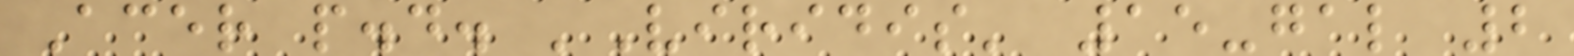Acer p.d. 'Viridis' 15-gal 2
